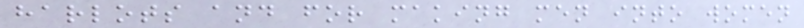harlots and for making men into women
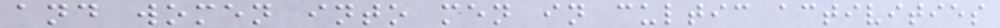and women into men in cultic activities
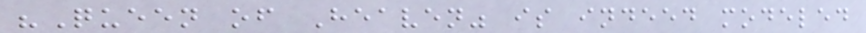"Queen of Heaven" is indeed modeled
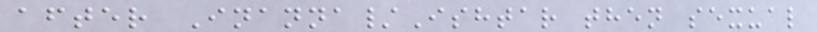after Inanna/Ishtar then sexual
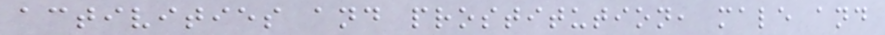activities and prostitution, male and
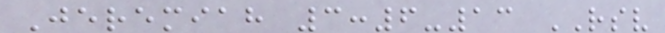Jeremiah 3:6-13 RSV
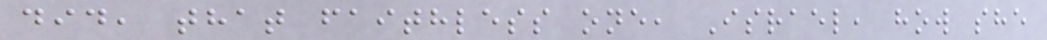did, that faithless one, Israel, how she
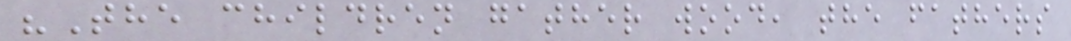"The children gather wood, the fathers
